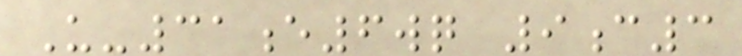U-31e6wq 9c3
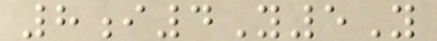8i4Y5Y
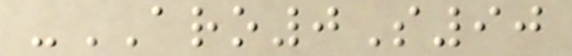-ARO0S90
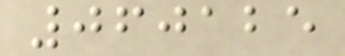060125
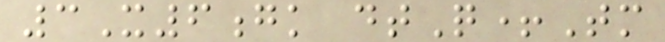3X6gk dtQ+Tm
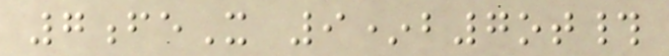7feX 9*b7ot#
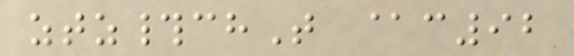ztz#chT @c92
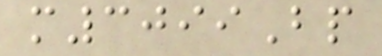m3099Bp
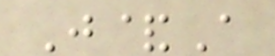J&A
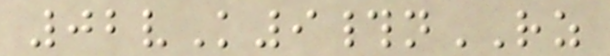02vK9#nRZ
